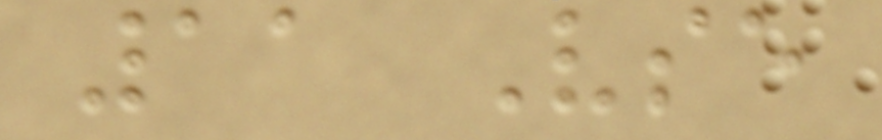11 Vse
